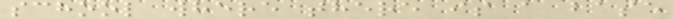school where there is a base
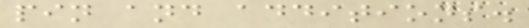pin and additions.
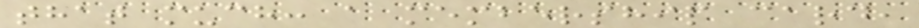that much: a membership card,
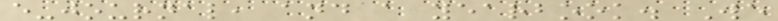e-journal, and a yearbook. We
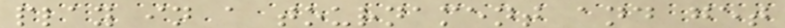play in a tournament and get
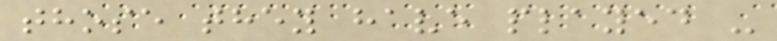those they have played -
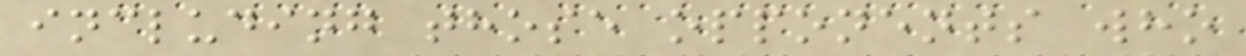including those opponents who
